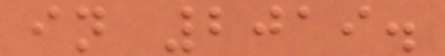in 2019.
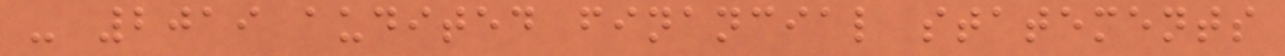- 2019 audited financial statements
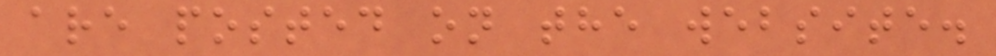are posted on the website.
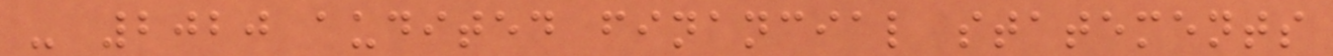- 2020 audited financial statements
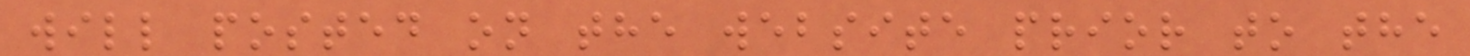will posted on the website prior to the
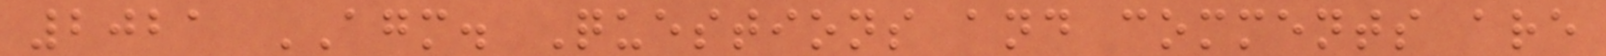2021 AGM. Questions and comments are
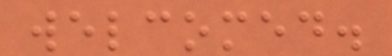welcomed.
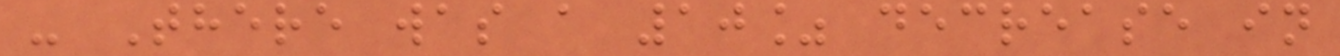- There was a 10% decrease in
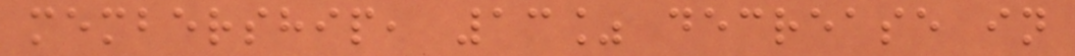membership, 13% decrease in
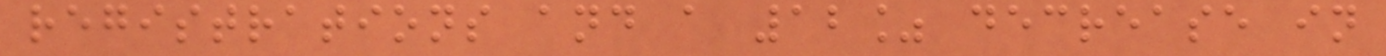registrations and a 12% decrease in
